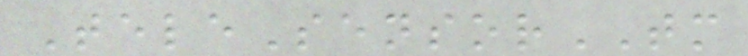TeleSensorTM
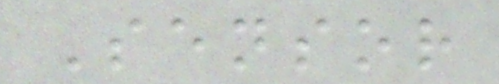Sensor
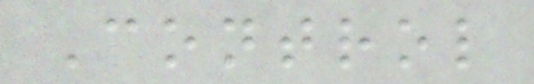Control
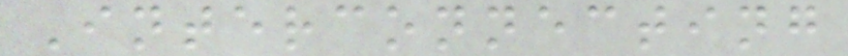Interconnecting
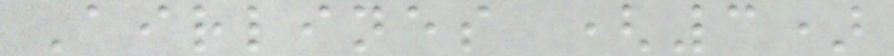Airlines (3)
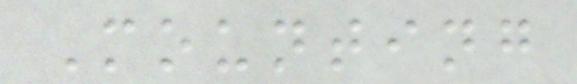Mounting
